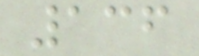136
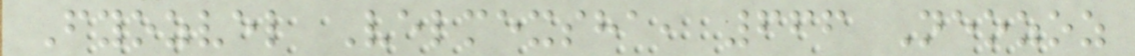Fyozvel Velmexsha, 666 Neozoz
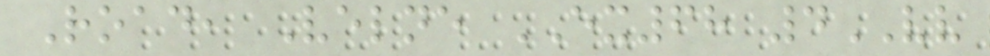Road, Velne EX68 4VV
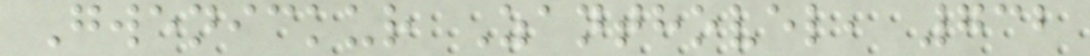Gwenickur Zanthovel, 732
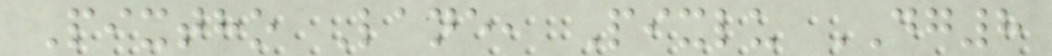Pixtho Lane, Pixlu DG8
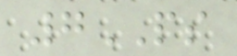7PS
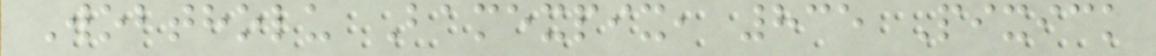Wobtholu Bamexpix, 835 Pixick
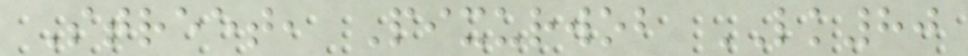Street, Pixurwob LK80
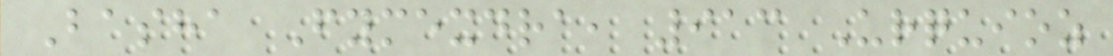Basha Fymexdra, 913 Urquioz
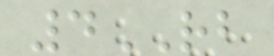4RB
